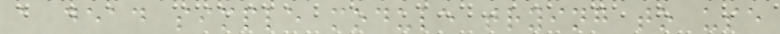a dead simple module trying to use
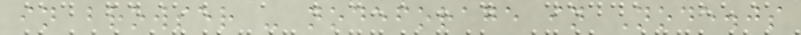in browser - nodeforage in Node.js
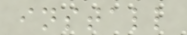install
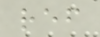ref
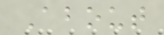About
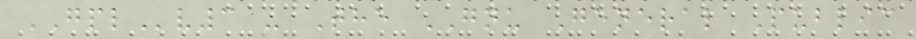GPLv3 - The GNU General Public
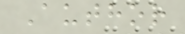Author
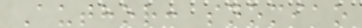Author: snomiao
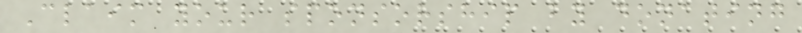Claim your sponsorship by donating
